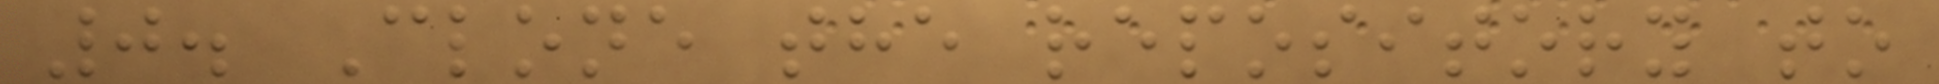0. Clone the repository to
